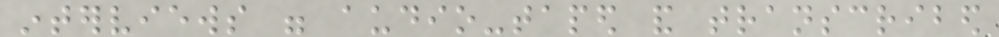interviews were audio-taped and transcribed
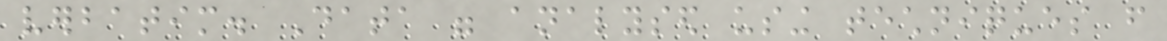verbatim. Data were analysed using techniques from
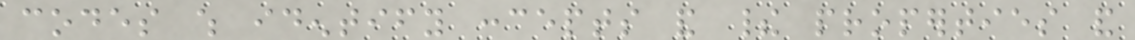codes which identify concepts and their properties and
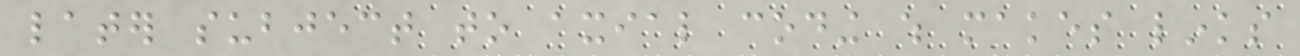later subject to axial coding which makes links
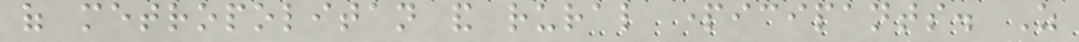of metropolitan and rural participants. As
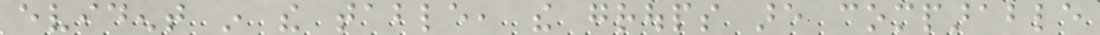evident in the table, the groups are comparable
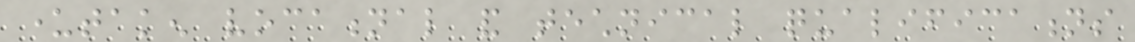undertaken vocational and technical qualifications
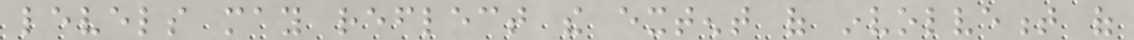levels may reflect the extent of involvement of
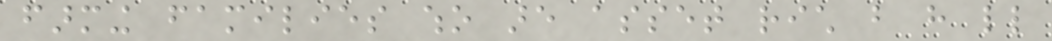farming families who are asset rich but have little
